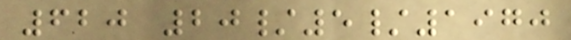620 20/5/1970
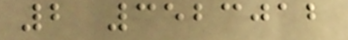2 3523012
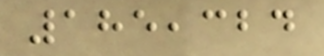185,324
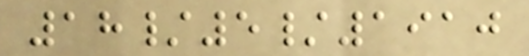18/5/1910
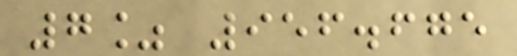7% 956.675
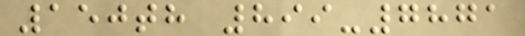150th 899-7871
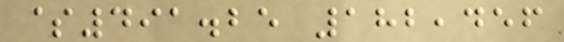$491.25 182,456
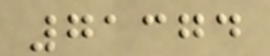71374
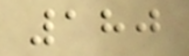180
